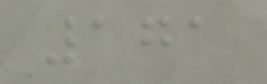171
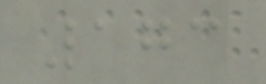173
